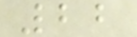22
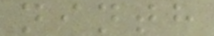ninth
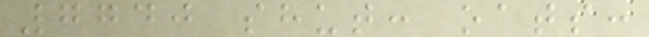7740 shut: oats:
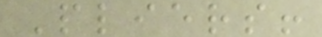Pliers!
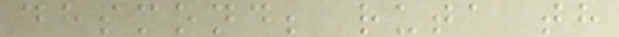desmond; ruta th
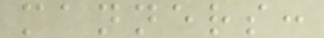manners:
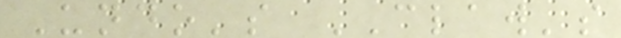Undo's CLAW's
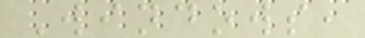Windows,
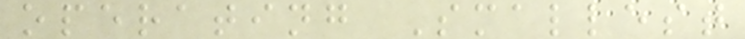operating Smallest
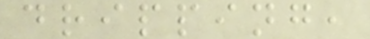dripping,
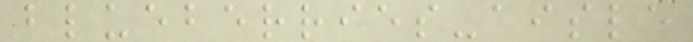blueberries-aisle
